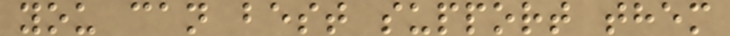you can best support them
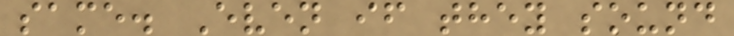same. Even if they sound
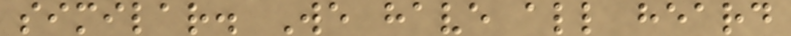similar. We have all heard
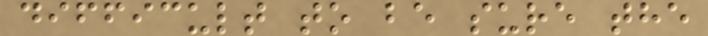difficult to be sure the
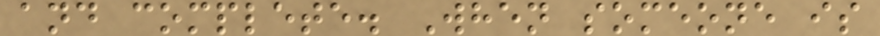and complete. When someone is
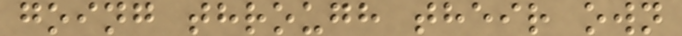going through their own
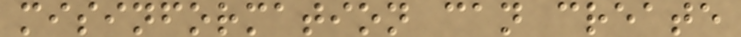misinformation can create
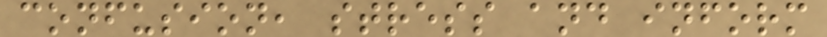confusion, stress and inform
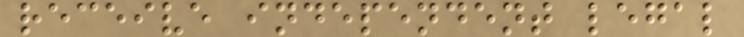receive independent legal
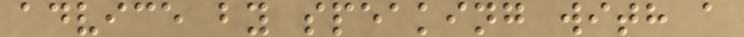advice by speaking with a
